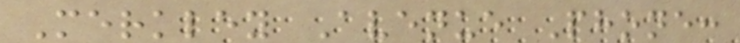Merkley Avenue Phone:
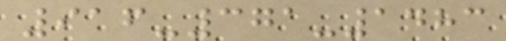916-371-1483
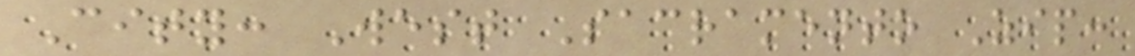City: West Sacramento Zip:
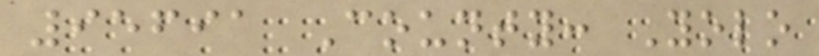95691 County: Yolo
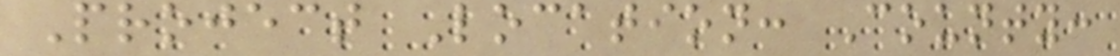Project Location: County:
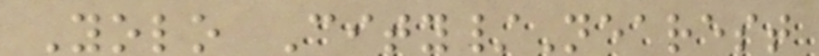Yolo City/Nearest
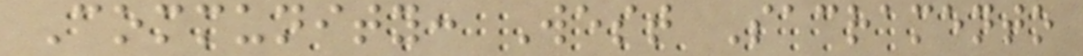Community: West Sacramento
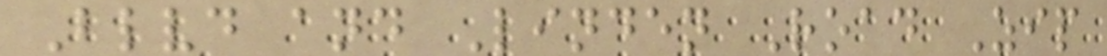Blvd and Linden Road Zip
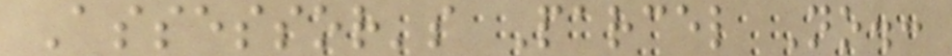Assessor's Parcel No.:
